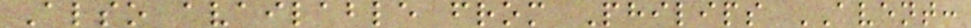Also available from Philips AVENT:
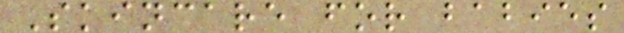Skincare for babies
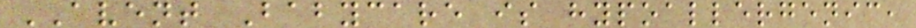AVENT Babycare is hypoallergenic,
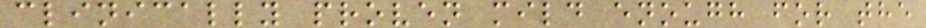clinically proven mild enough for the
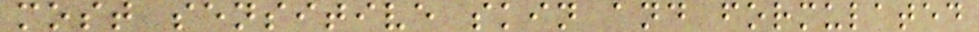most sensitive skin and formulated
